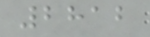2812
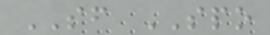SF SPO
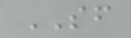SF
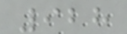928
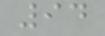94
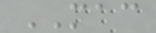MAC
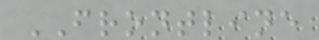FRONTLINE
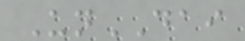UnDAI
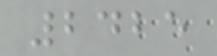2425
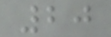20
